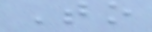To
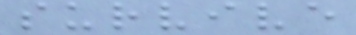survive
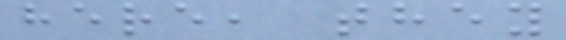here, they
